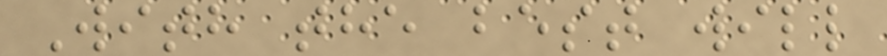With the best will
